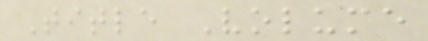Title Volume
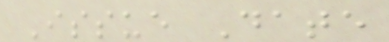Issue Date
